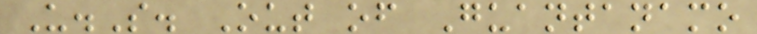U.S. Out of Guantanamo
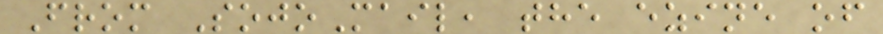From SojoMail, the ezine of
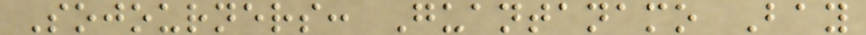Sojourners: Guantanamo Bay
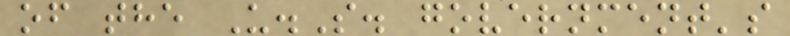of the U.S. government's
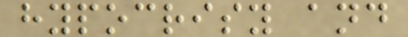hypocrisy and
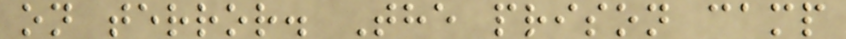on terror. The prison camp
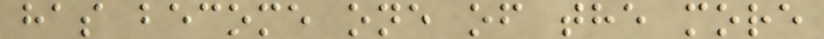has become one of the more
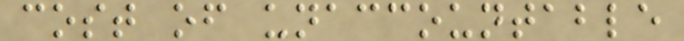cost of unaccountable
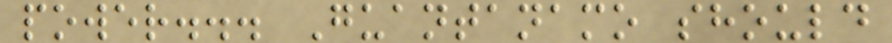power... Guantanamo should
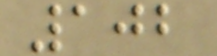102
